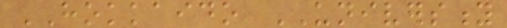HOKKAIDO UNIVERSITY
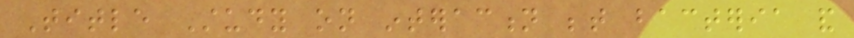Title Study on interaction between bacteria and
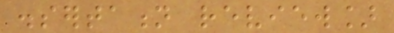dissertation review]
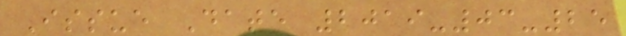Issue Date 2019-03-25
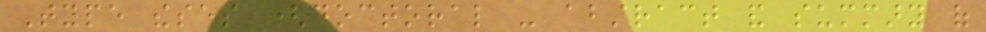Type theses (doctoral - abstract and summary of
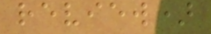review)
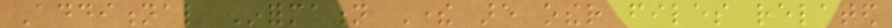Additional Information There are other files related
